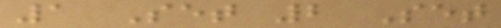1 Set 2 Set
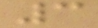3
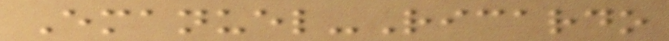Emanuel-Ricardo
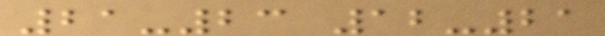21-23 12-21
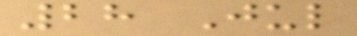28 Jul
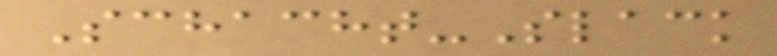Schacht-Slack
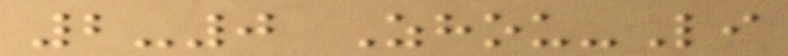2-0 Zhou-Li
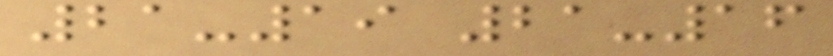21-19 21-16
